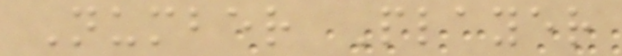Number Player
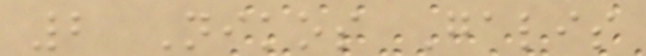2 Nikos Galis
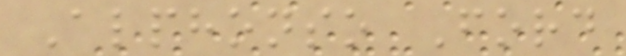Alphonso Ford
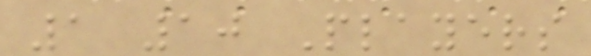1 10 Players
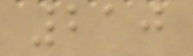210
